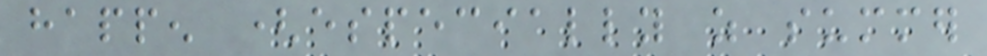happen (especially as summer
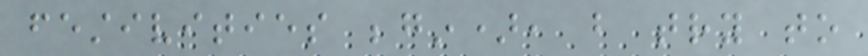festivities begin), but try to
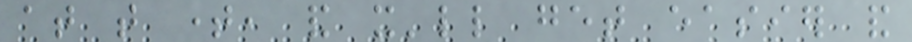at that time, and it'll get easier and
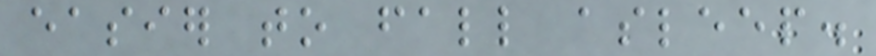easier to fall asleep.
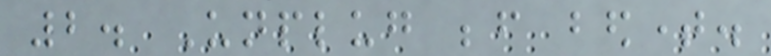2. Unplug before bedtime.
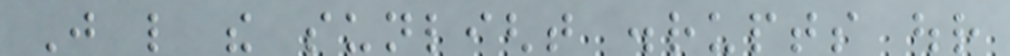Just like the sunlight disrupts our
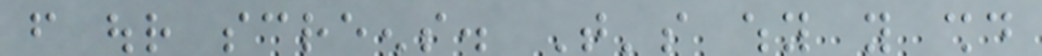from our screens. That's why you should
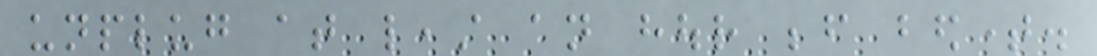unplug at least an hour before bedtime.
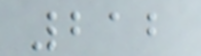212
